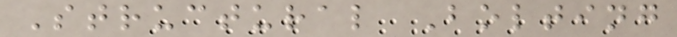Structural Bolting
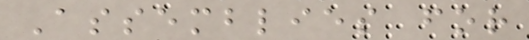Assemblies for
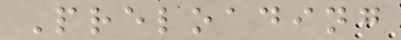Preloading
